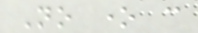No one can
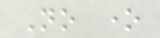No one
